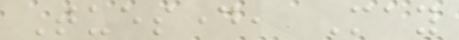Tuesday, May
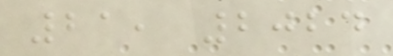21, 2024
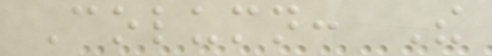Column: The
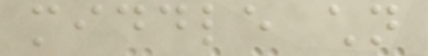middle children
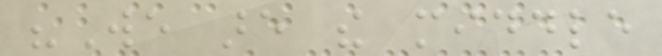"We are the middle
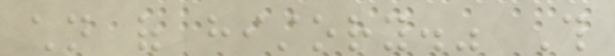children of history." This
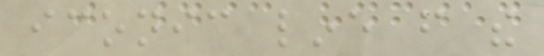iconic line from the
